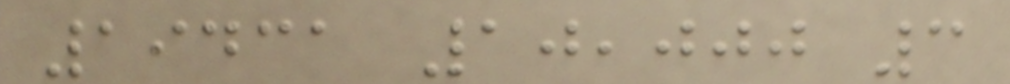19431 10,000 3
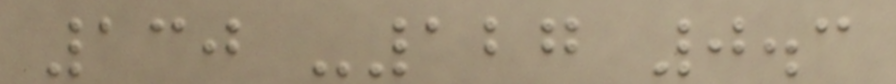130 -127 0.3
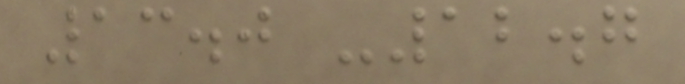13.0 -12.7
